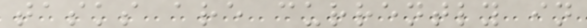tasks are currently in
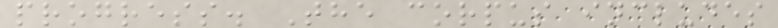progress. The corpus includes
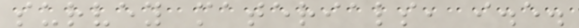survey materials, i.e.
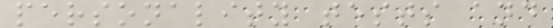personality tests and
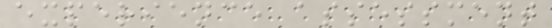experience assessment
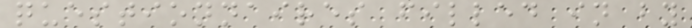questionnaires filled in by
